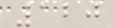120
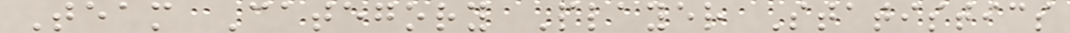Team Category Player Statistics
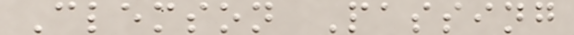Clemson Passing
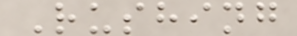Rushing
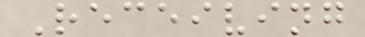Receiving
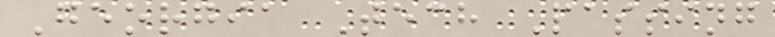Georgia Tech Passing
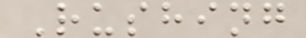Rushing
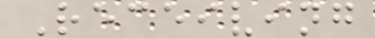Receiving
